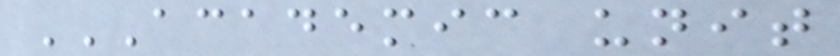ACADEMIC UNIT
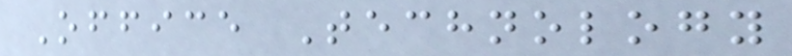Office Technology
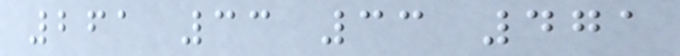261 33 33 471
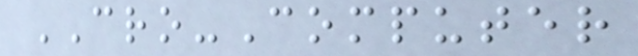CRO-Computer
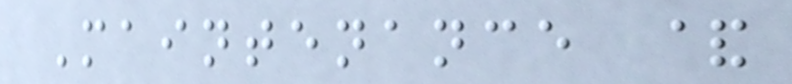Maintenance &
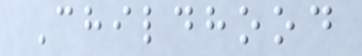Childhood
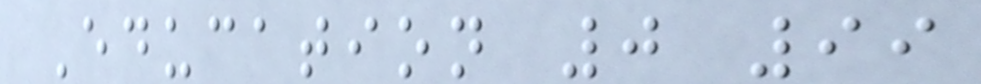Education 0 99
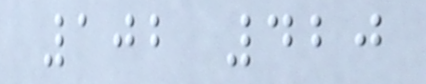102 420
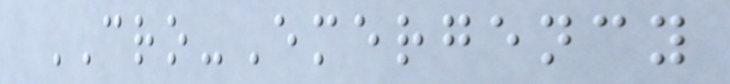CRO-Emergency
